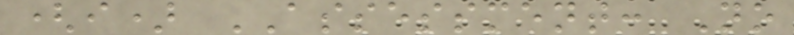(i) ASSESSMENT: No
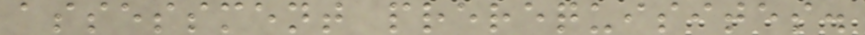assessment prerequisites.
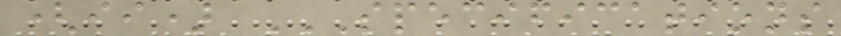(ii) SPECIFICATIONS
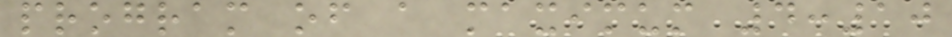program of a maximum 4:10
